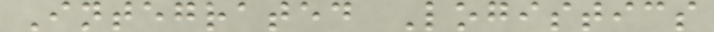Integrated Logistics
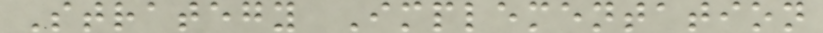Strategy Implementation
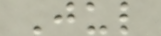Jul
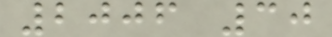2006 30
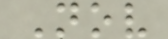Nov
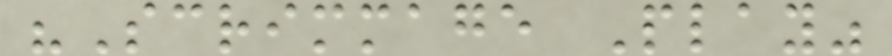"Scrimmage Play"
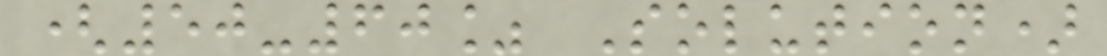(50-60% Solution)
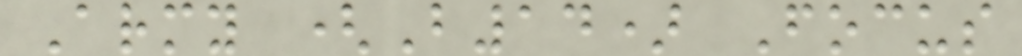Army (B14) Focus
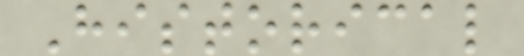Historical
